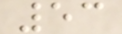53
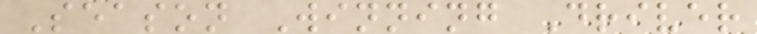Season Winning Driver
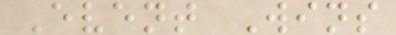Event Wins
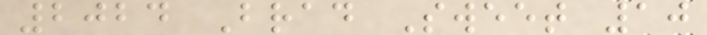2024 Brad Sweet 10
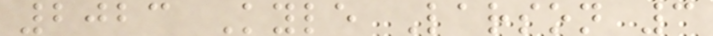2023 Kyle Larson 3
